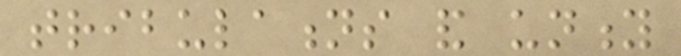tribulations and unity
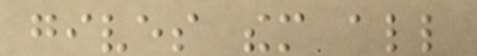gives them all
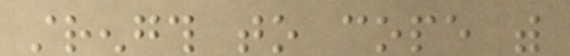strength to cope with
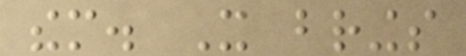them. It brings
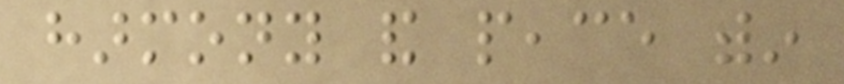harmony and peace within
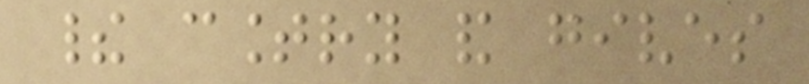their country and gives
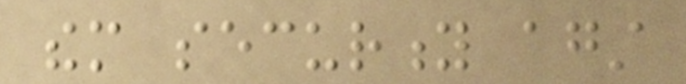them security against
